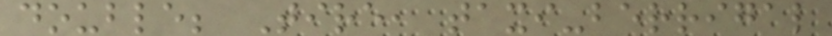double; Tire, taxi-berrigal
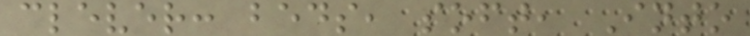clever: beds, soft, Into
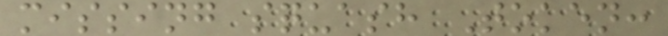missing squash Token:
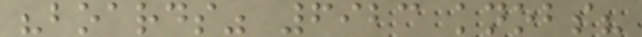"boards" 6923 knobs?
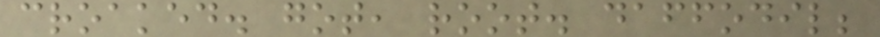croaked. got, root. daffodil;
